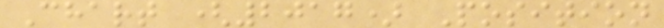Chart (2017) Position
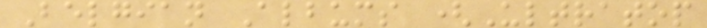Belgian Albums (Ultratop
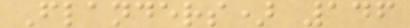Flanders) 146
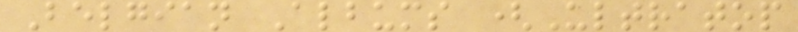Belgian Albums (Ultratop
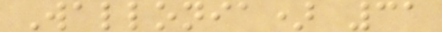Wallonia) 31
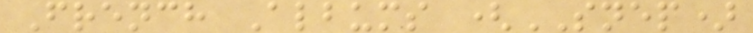French Albums (SNEP)
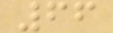66
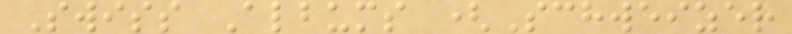Swiss Albums (Schweizer
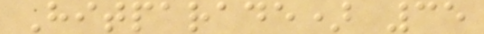Hitparade) 35
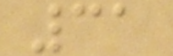31
